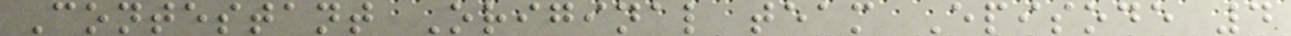Contestant Original team Episode 4
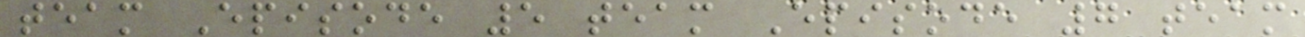team Episode 5 team Episode 7 team
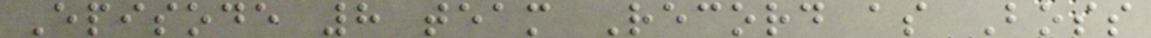Episode 8 team Record as Boss
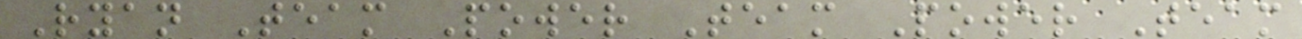Ryan Team Power Team Power Team
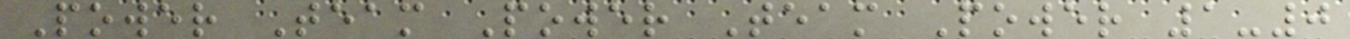Power Team Power Team Power 1-0
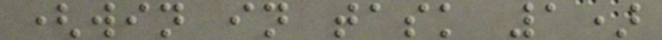(win in task 1)
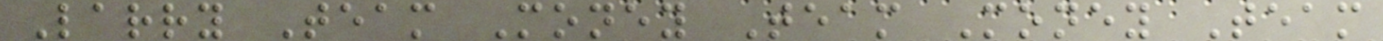Larry Team Money Team Money Team
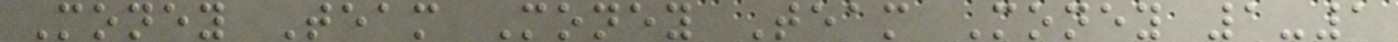Money Team Money Team Money 1-1
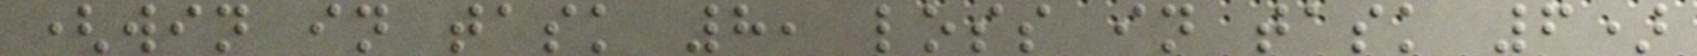(win in task 8, loss in task 6)
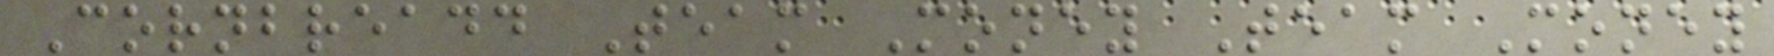Cornbreadd Team Money Team Money
